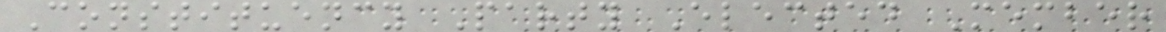Constituency Party Elected Member
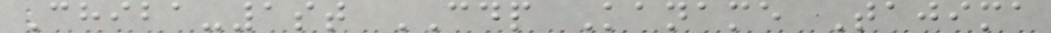Chiba-1st CDP Kaname Tajima
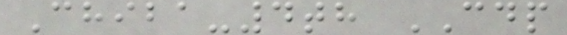Chiba-4th CDP
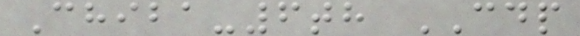Chiba-6th CDP
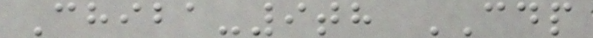Chiba-9th CDP
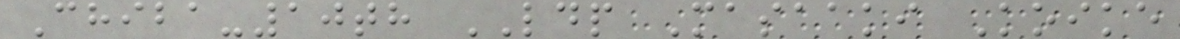Chiba-10th LDP Masaaki Koike
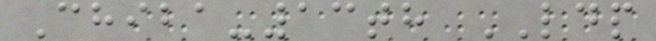Chiba-13th LDP
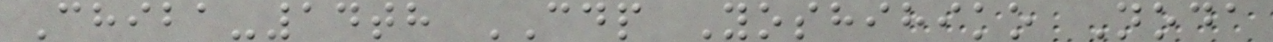Chiba-14th CDP Yoshihiko Noda
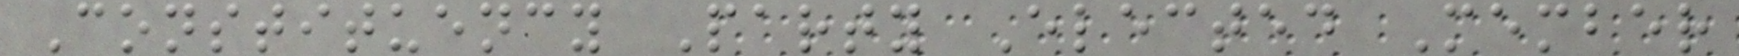Constituency Party Elected Member
